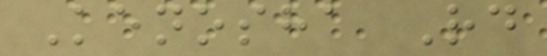Kenosha Rd
